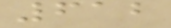612
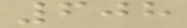608
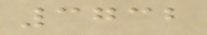3732
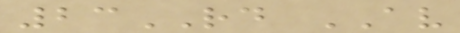23RD AV
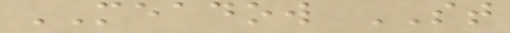MEADOW ST
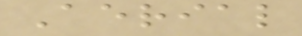Aerial
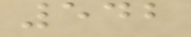542
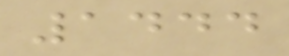1444
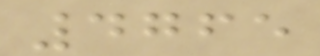4765
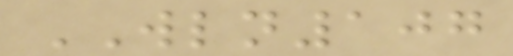WLN107
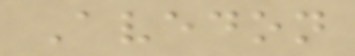Avedon
